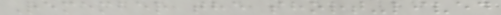Remember the short-lived
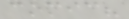comic?
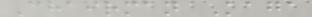Chairman Kaga
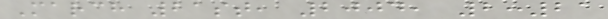March 21st, 2004, 2:21
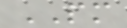PM
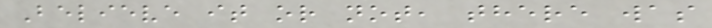Believe it or not, there was
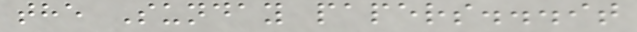the Sunday papers...it
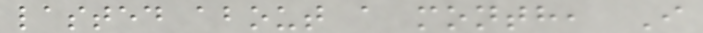lasted about a month, I
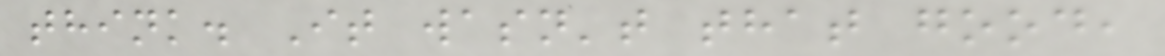think. It wasn't that good,
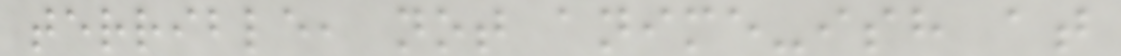terrible, not anime-ish at
